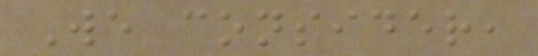We consider,
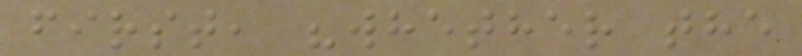first, "whether the
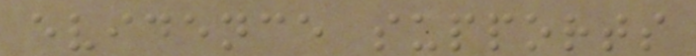evidence supports
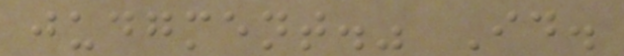judgment." Id.
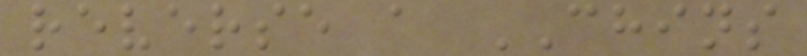reverse a CHINS
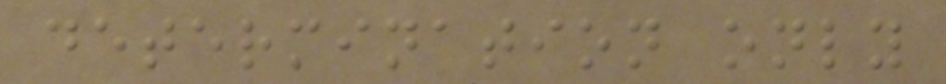determination only
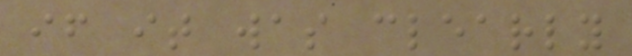if it was clearly
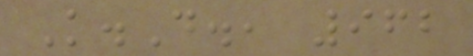K.D., 962
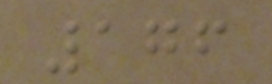176
